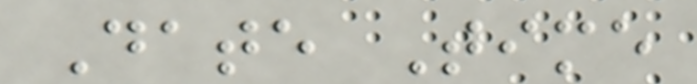Date Time
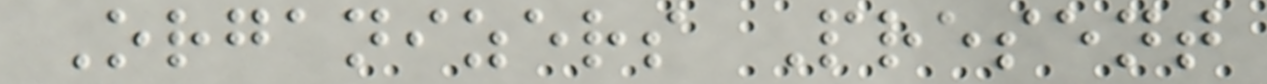Organizers Present
